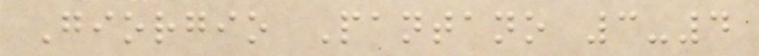Giorgio Pantano 3-4
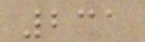231
